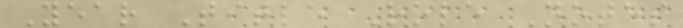Year Title Role Notes
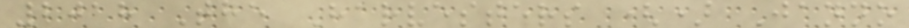2018 The Harvesters () Janno
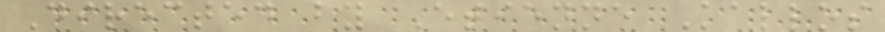Directed by Etienne Kallos
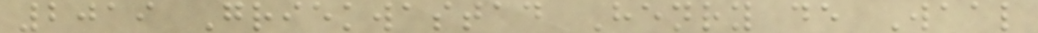2019 Griekwastad Henry de Waal
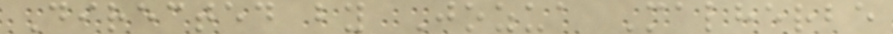Directed by Jozua Malherbe
